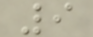9
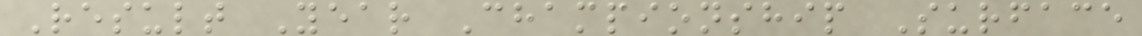Result Year Championship Surface
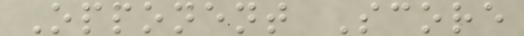Opponent Score
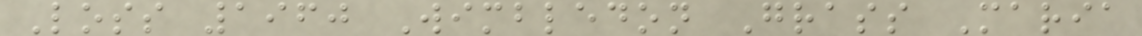Loss 1960 Wimbledon Grass Maria
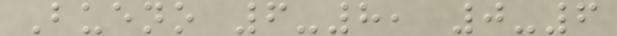Bueno 6-8, 0-6
